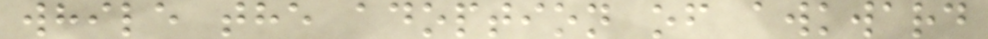while the adoption of awkward
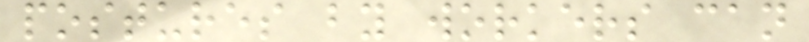postures by workers can
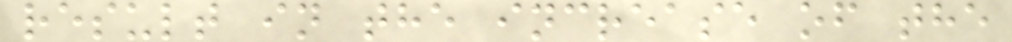result in the increase of the
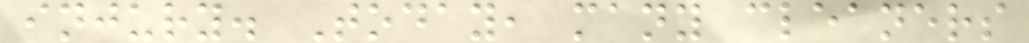injury. Today, many cleaners
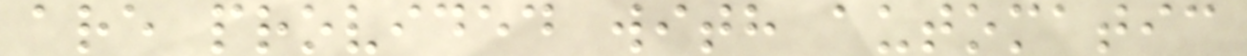are provided with automatic
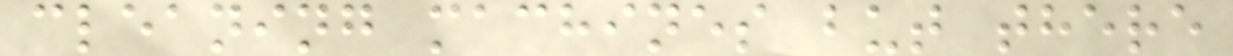cleaning machines but there
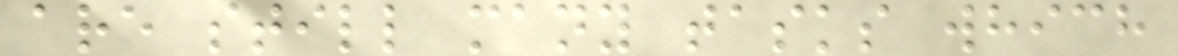are still many tasks which
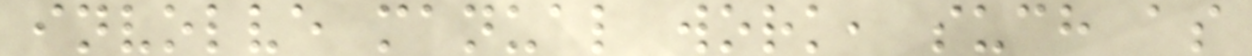involve manual work, such as
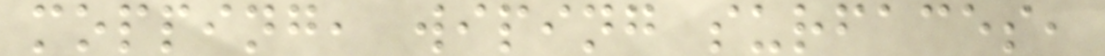mopping, wiping surfaces,
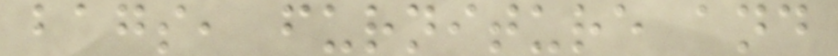bags, furniture and
